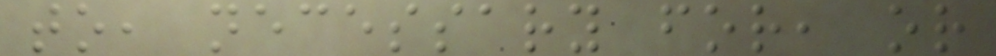to, necessary for, or
